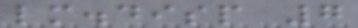lm.disp 7
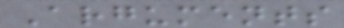Arguments
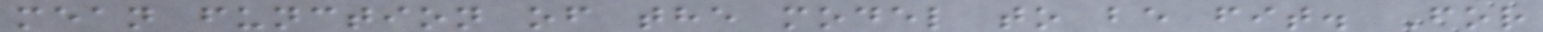mean function of the model to be fit. For
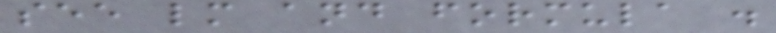see lm and formula .
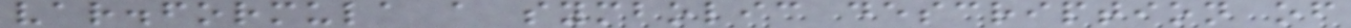var.formula a symbolic description of
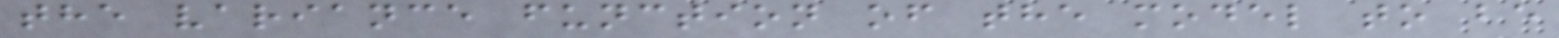the variance function of the model to be
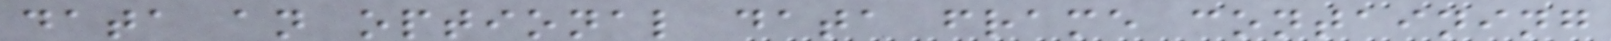data an optional data frame containing
